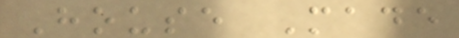House Made
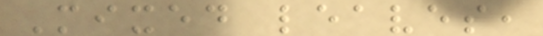Mixed leaves,
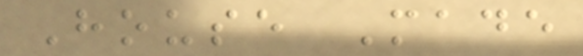House Made
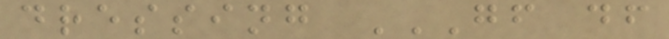dressing GF DF
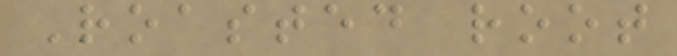Roasted root
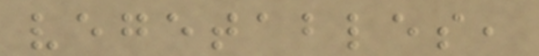vegetables,
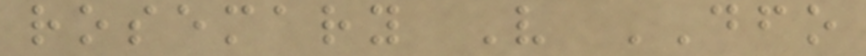rosemary V DFO
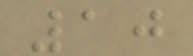10
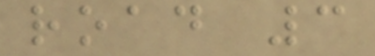road 3
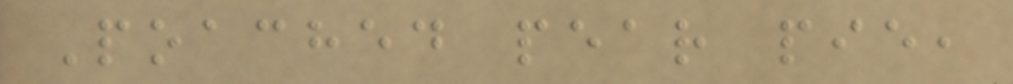Poached pear pie,
